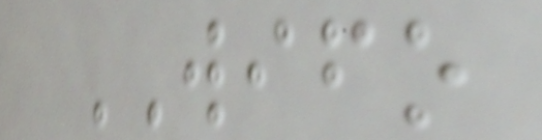WIFO
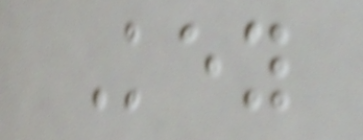Key
